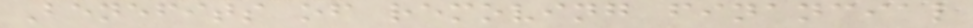Benefits of removing financial
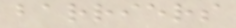barriers
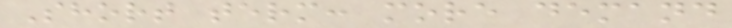Short term: more demand
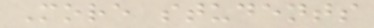More students
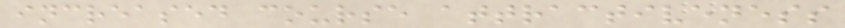increased course attractiveness
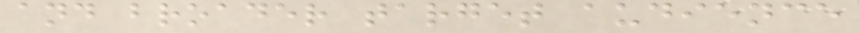and broader target audience
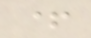+
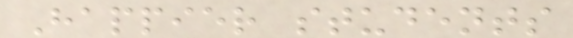Happier students
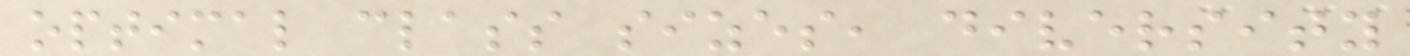optimal class sizes, diversity
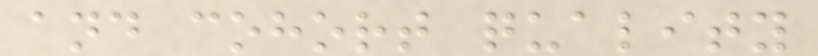and cohort quality
